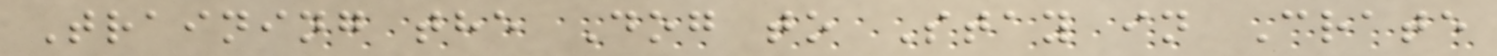Training the Dog to Stay in Crate
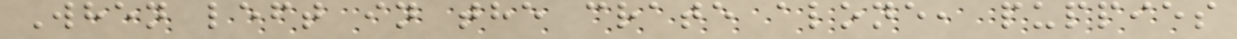When left in the crate alone, puppies
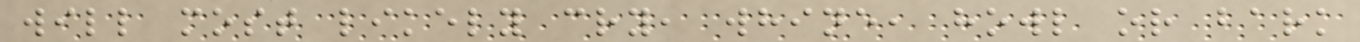will most likely cry, whine, howl or bark
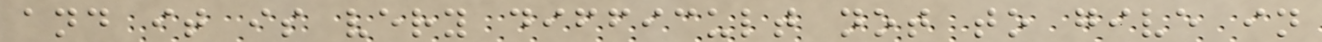and it is very difficult not to give in
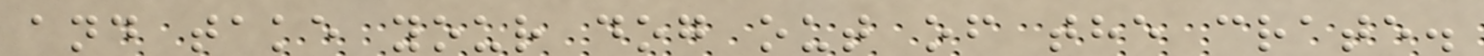and take your dog out of the crate.
